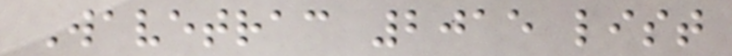Wavetrac 2015 list
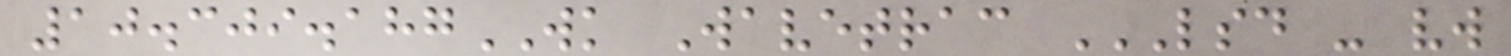10.309.187WK Wavetrac LSD - VW
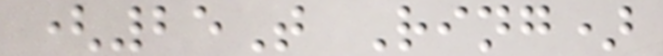(25T Ring)
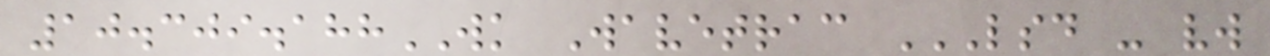10.309.188WK Wavetrac LSD - VW
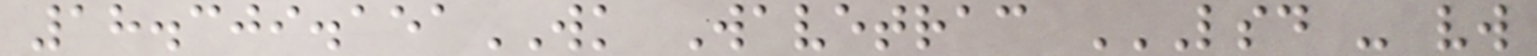18.309.151WK Wavetrac LSD - VW
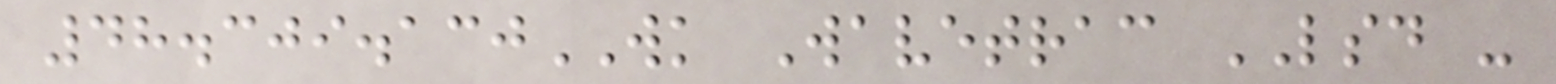48.309.130WK Wavetrac LSD -
